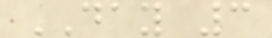DAY 3
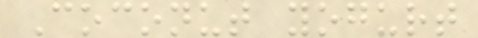Coconut yogurt
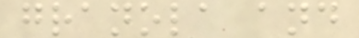granola and
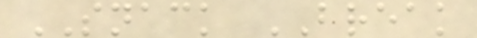SNACK BREAK
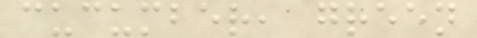cucumber, green
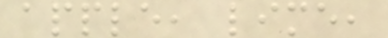apple, lime,
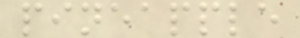pineapple
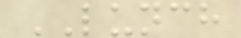LUNCH
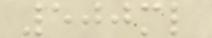500ml
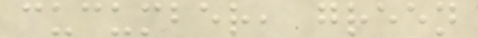cucumber, green
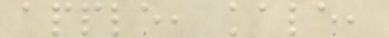apple, kale,
